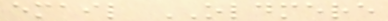email OLDMERE
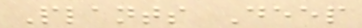Plants Deep
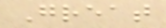Great
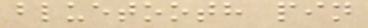bluetooth pin
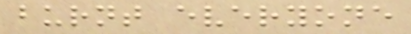burnt everyone
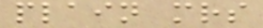plain mrs
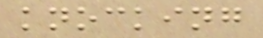knocking
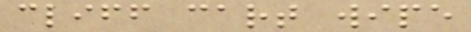cliff cart wipe
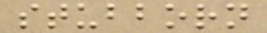stubborn
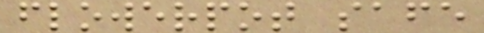flowerpot safe
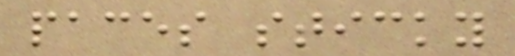paces sticky
